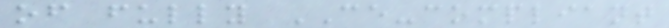of fully CE-compliant
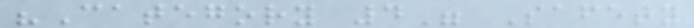"Category 4" Safety
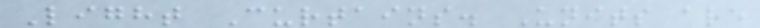Light Curtains. Units are
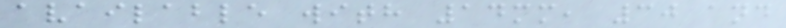available with 14mm, 30 and
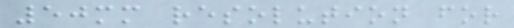50mm resolution for
